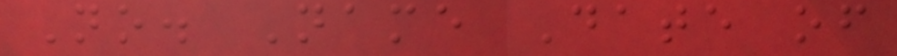No. Name Date of
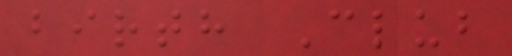birth Club
